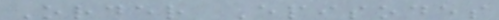Order Episodes
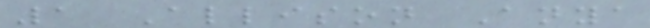1 Allison Anya
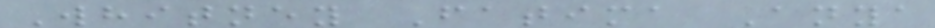Whitney Fatima Anya
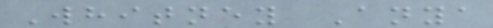Whitney Anya
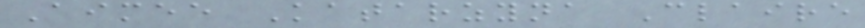Aimee Katarzyna Claire
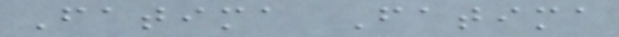Fatima Fatima
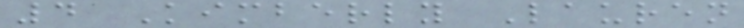4 Kimberly Lauren
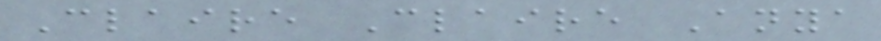Claire Claire Anya
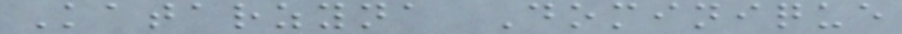Katarzyna Dominique
